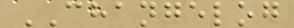CHANGELOG
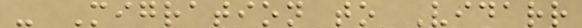- Migration to Vidarr
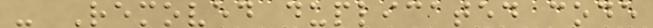- Removed duplicated code
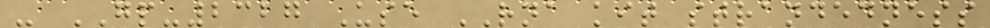- GP-2327 Use RNA kit strandedness
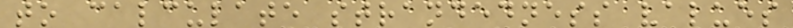to calculate strandedness values
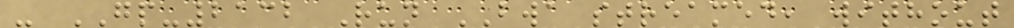- GP-2132 Run BWA streamed, without
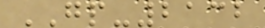GP-2132
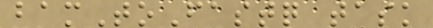bamToFastq task
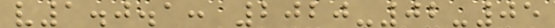v1.0.1: 2020-02-05
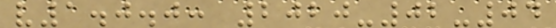v1.0.0: 2020-02-04
